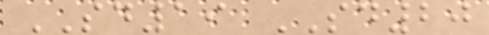SD19 SD20
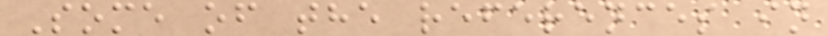Some of the references in
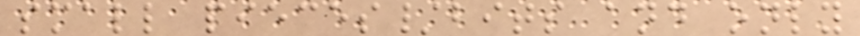small pieces/bits and only
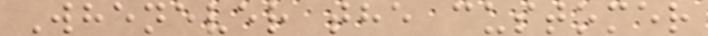Whenever the customer
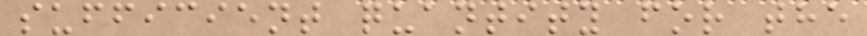sufficient quantity for the
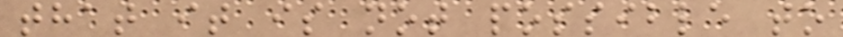that it is not possible to
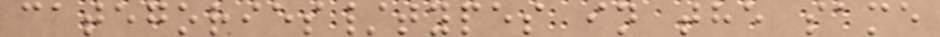categories/types in the same
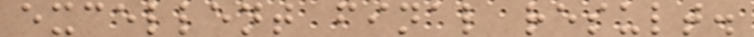excellent final result.
